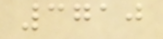3710
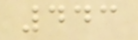443
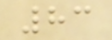83
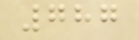787
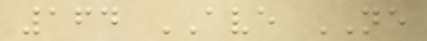164 AVE NE
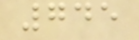745
